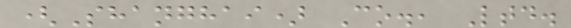(Shanghai) Co., Ltd.
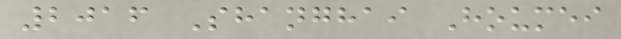2016 Shanghai Houmei
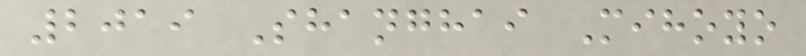2019 Shanghai Mihoyo
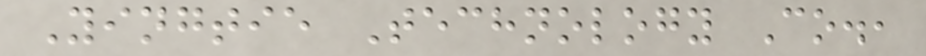Yingtie Technology Co.,
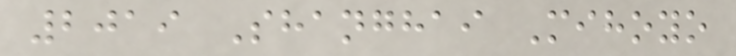2019 Shanghai Mihoyo
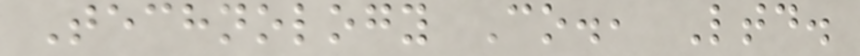Technology Co., Ltd.
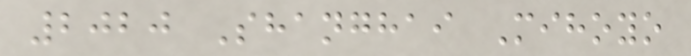2020 Shanghai Mihoyo
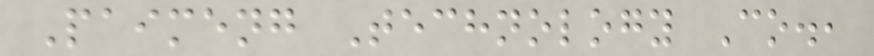Paimeng Technology Co.,
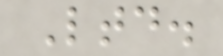Ltd.
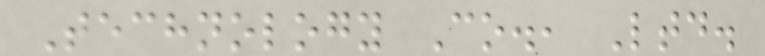Technology Co., Ltd.
